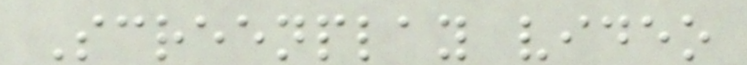Screenplay video
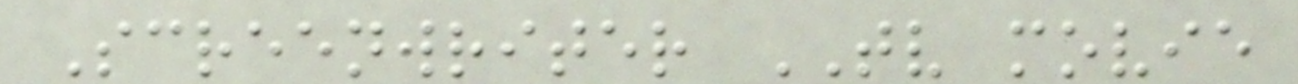Screenwriter TV movie
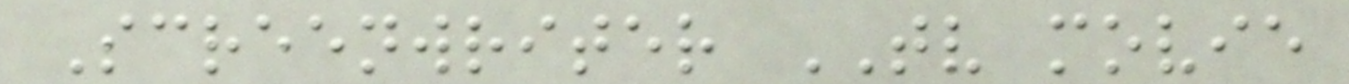Screenwriter TV movie
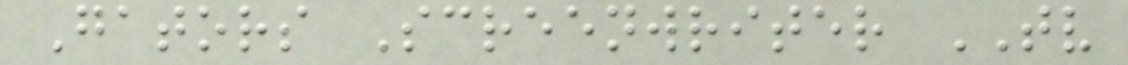Gators Screenwriter TV
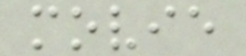movie
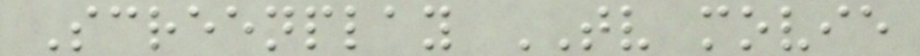Screenplay TV movie
